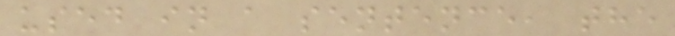used in a sentence, the
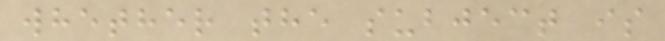whether the subject is
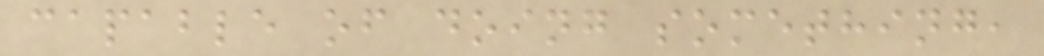capable of doing something,
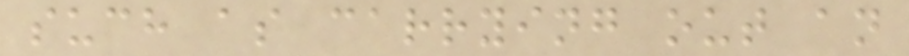such as carrying out an
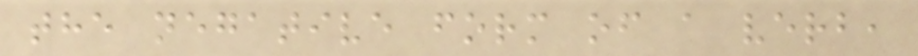the negative form of a verb,
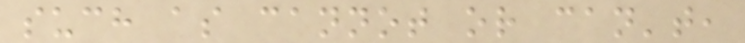such as cannot or can't,
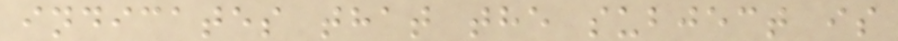indicates that the subject is
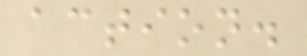action.
